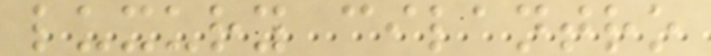luxury cilantro
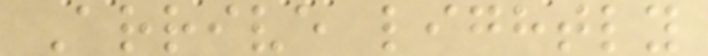Arrive lightly
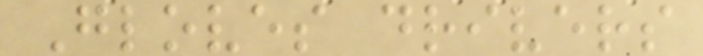Gloves drivers
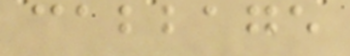cabbage
